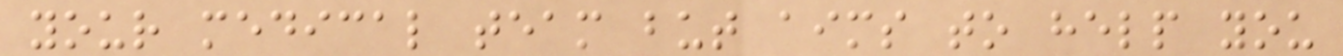your medical team but aims to help you
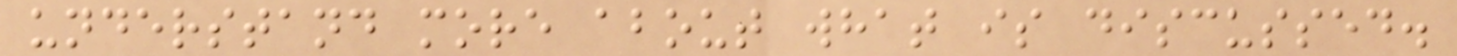understand more about what is discussed.
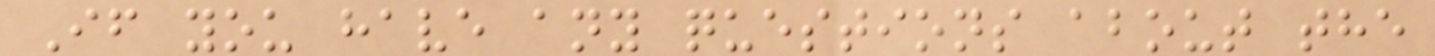If you have any questions about the
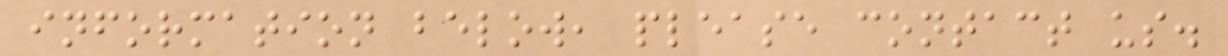information below, please contact us.
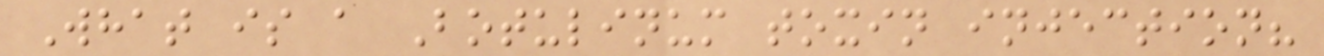What is a Botulinum toxin injection?
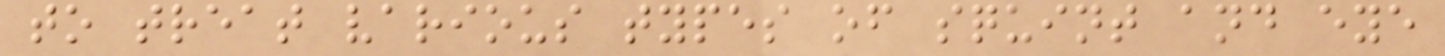to treat various types of squint and eye
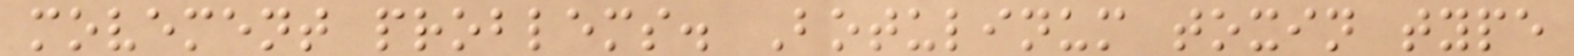movement problems. Botulinum toxin type
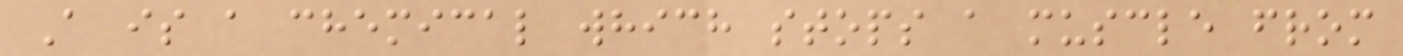A is a chemical which stops a muscle from
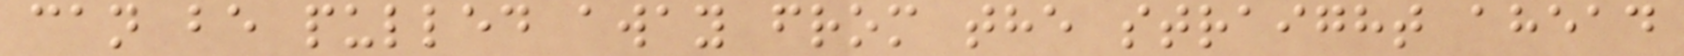can be pulled away from the straight ahead
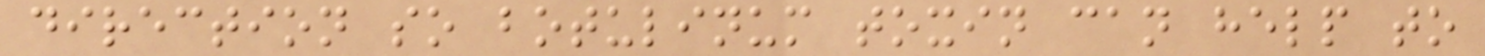direction so botulinum toxin can help to
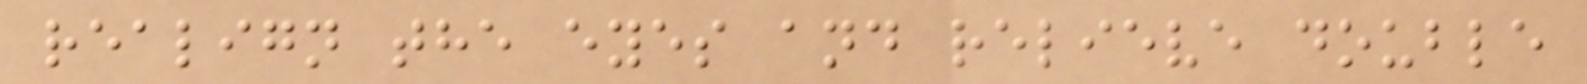realign the eyes and relieve double
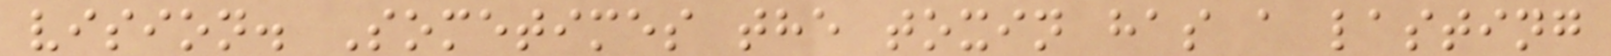vision. Sometimes the toxin has a lasting
